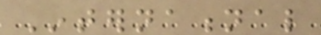International
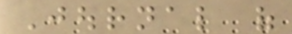Journal of
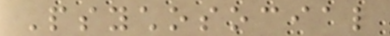Psychosocial
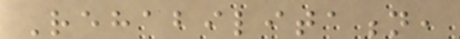Rehabilitation,
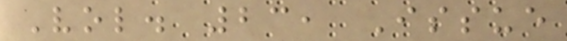Vol. 23, Issue
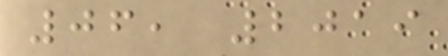06, 2019
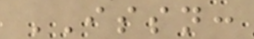ISSN:
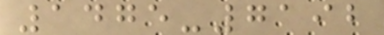1475-7192
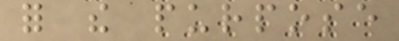for the purpose
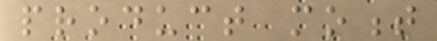product moment
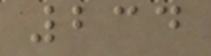234
